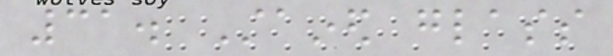31. Stained glass
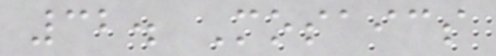32. Mosaics
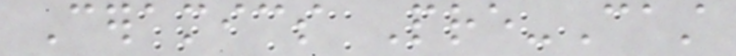Ceramics Pre-Cast
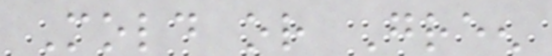Mold or Green
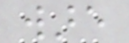ware
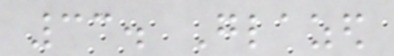33. Glazed
